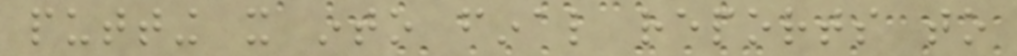putting it into final reports to
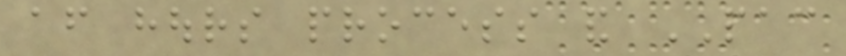after hours process and PAC
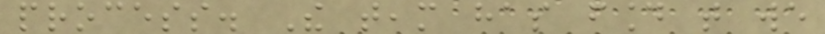process. The team has found that we
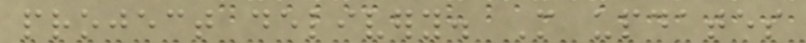project delivery. More updates
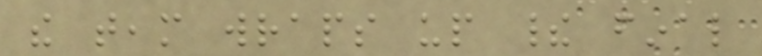the team wraps up their final
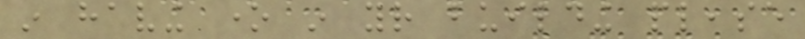in having one in your building please
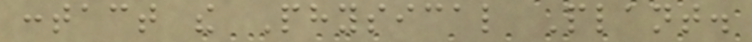contact the Physical Plant.
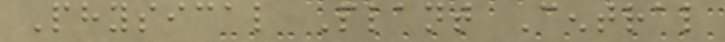Physical Plant Central
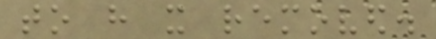to have it removed.
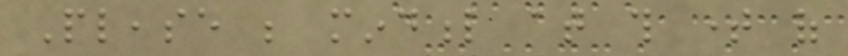Please be mindful at this time of
